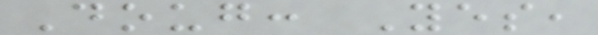Doug: Yes,
